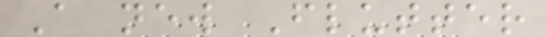A new Flutter
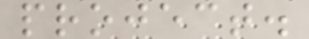project.
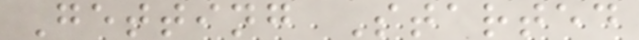Getting Started
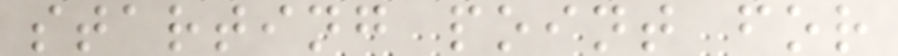starting point for
